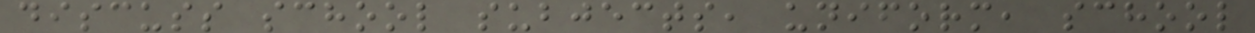discuss school subjects, uniform, school
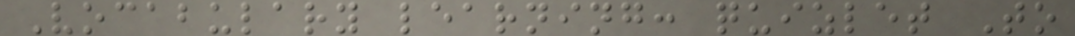Vocabulary learning: quizlet To
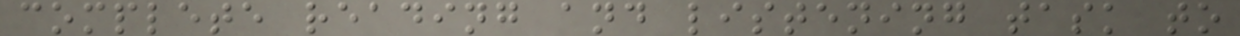complete reading and listening task to
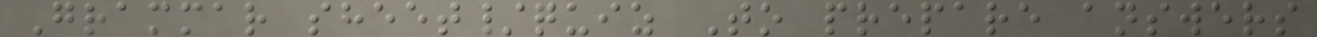Grammar sheet/quiz To prepare answers
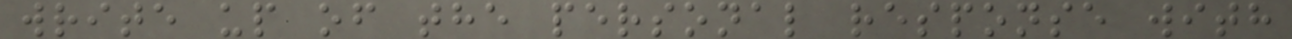write up of the personal response with
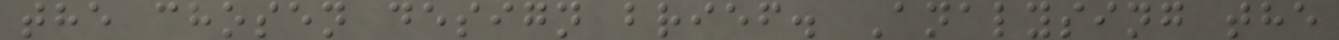the chosen design brief. Analysing the
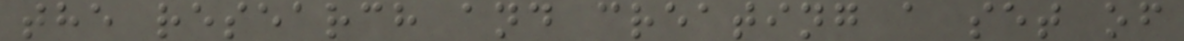the research and creating a set of
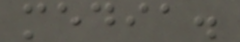media.
